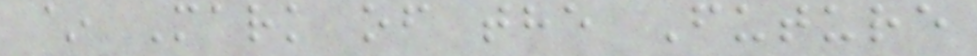~ Mark of the Future
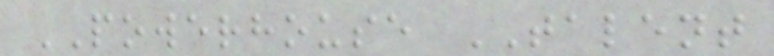POWERHOUSE TALENT
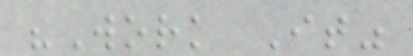"Work It"
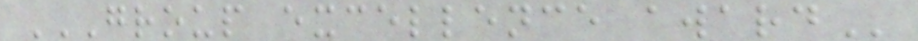GROUP EXCELLENCE AWARD
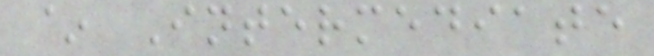~ Intermediate
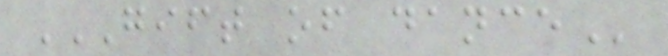GIFT OF DANCE
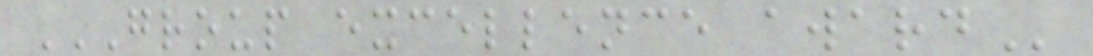GROUP EXCELLENCE AWARD
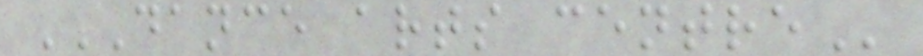DANCE ARTS CENTRE
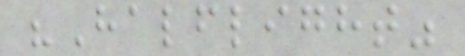"Halflight"
